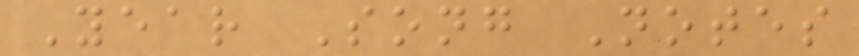Year Song Notes
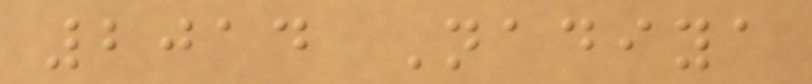2014 Nadiya
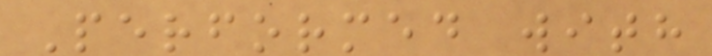Performed with
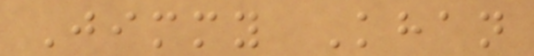Jimmy Khan
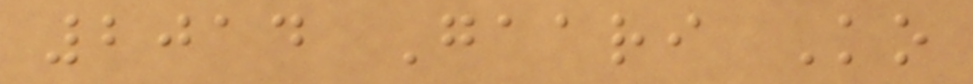2014 Gaari Ko
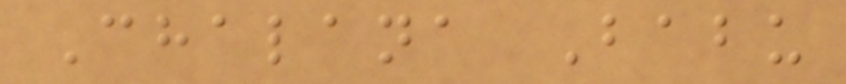Chalana Babu
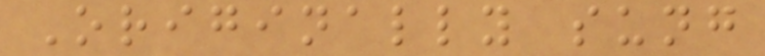Originally sung
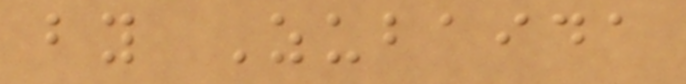by Zubaida
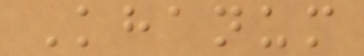Khanum
